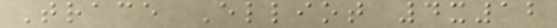Trace Elliot 4x12
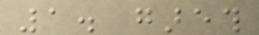1. gareth
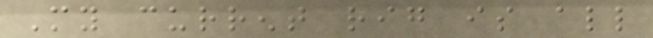My current rig is all
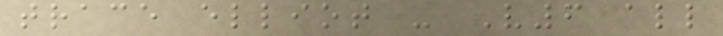trace elliot - V6 all
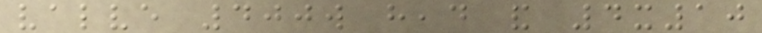valve 400w head and 4x10
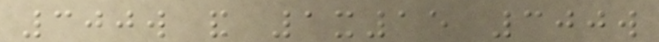300w and 1x15 300w
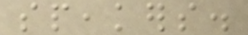speakers.
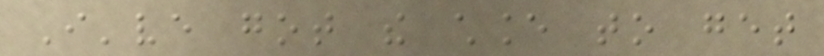I've got the chance to get
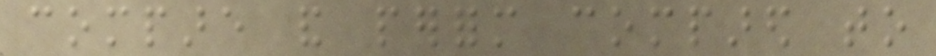compare and perform compared to
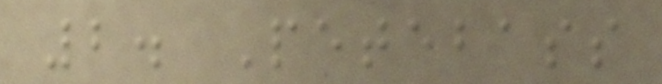2. Petebass
